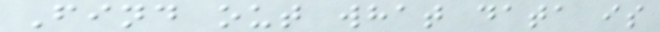Find out what data is
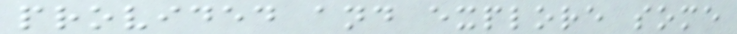provided and explore some
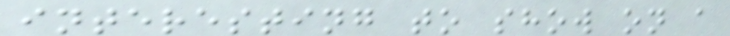interesting to show on a
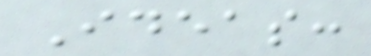Ideas:
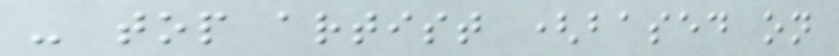- top artist (based on
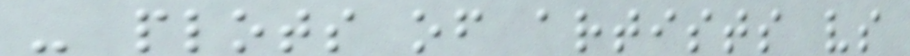- plots of artists vs
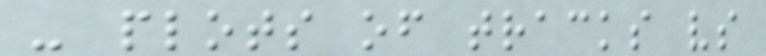- plots of tracks vs
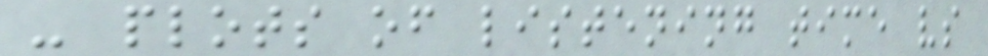- plots of listening time vs
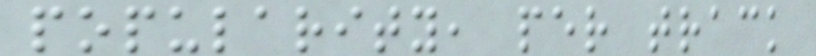popularity, per track
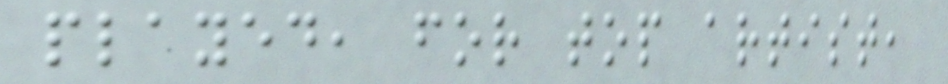played, for top artist,
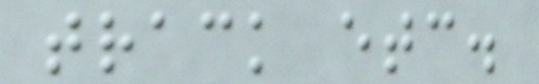track etc.
